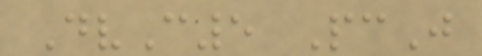DvC5 PcJ
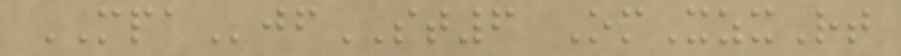MPAjfST6 OmXzxRt
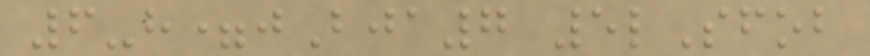6-h=jBja7 5lSfob
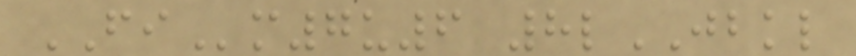FIm7u6 8lJBKL
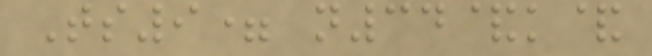Ts9= n34&k&
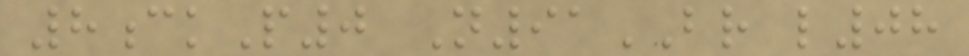8ckP0 N91BR l08
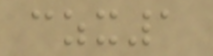czx1
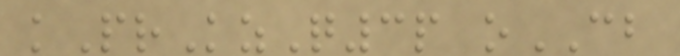kPrKzQ3p oCB
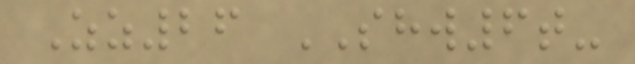Zz26 SHW6t-
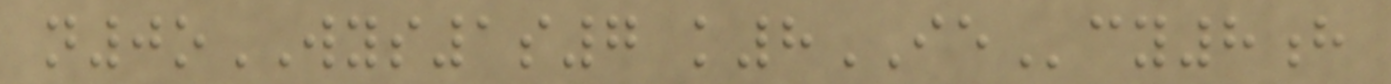n0oWYS1s7 k8IEcy8h
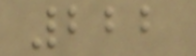222
